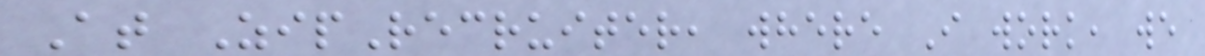At ZipRecruiter, where I work, we
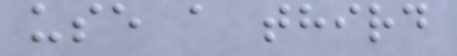use a third
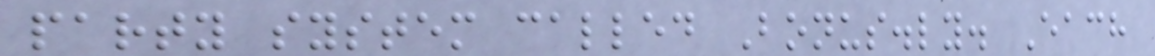party system called Bonus.ly. Each
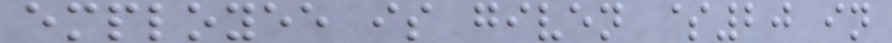employee is given $20 in
